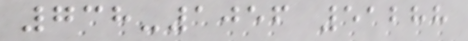738-1056 51288
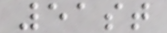51st
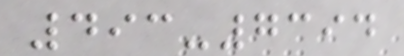493-7394
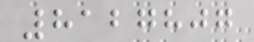8127807
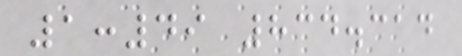1:49 834.314
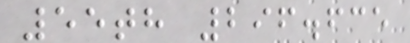55th 296.635
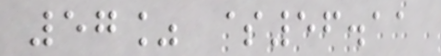57% $56.11
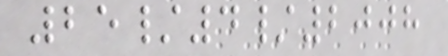25/4/2008
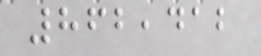862,412
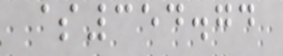$354.74
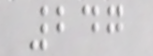247
